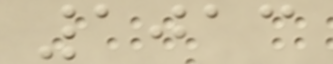1013
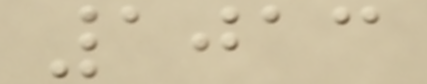1013
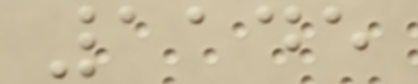1145
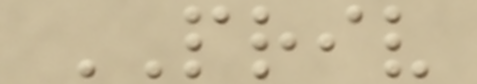PRIV
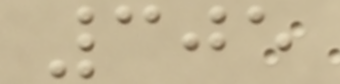305
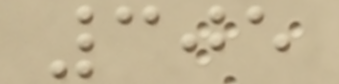305
